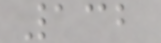132
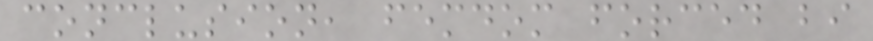conclusion, femdom forced bi
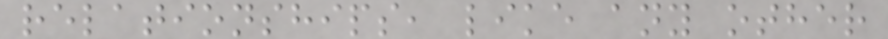relationships, like any other
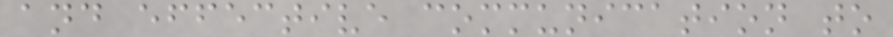and effective communication to
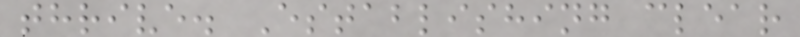thrive. Establishing clear
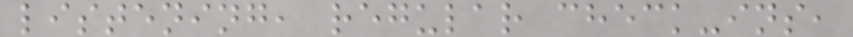listening, regular check-ins,
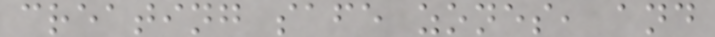creating safe zones, and
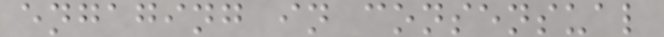engaging in consensual
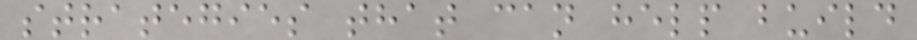strategies that can help build
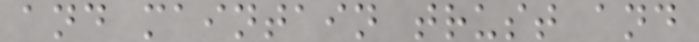and maintain trust and
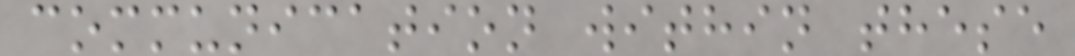communication within these
